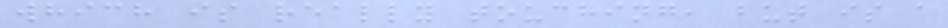which is really touching, but is a
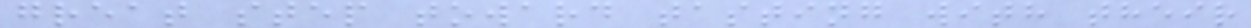great step toward tasting with their
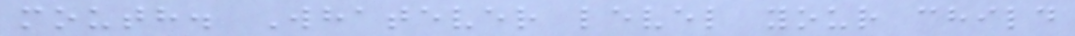mouth. Whatever level your child
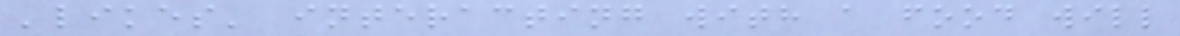'likes' interacting with a food will
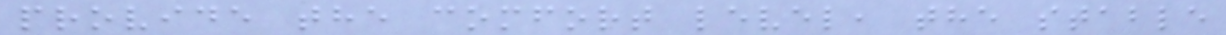provide the comfort level, the stable
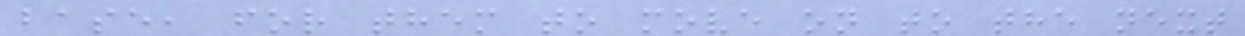base, for them to move on to the next
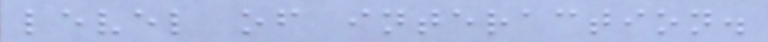level of interaction.
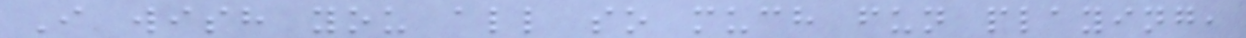I wish you all so much fun playing,
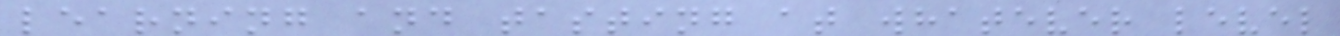learning and tasting at whatever level
